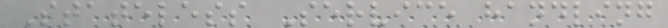Stateless Service handling
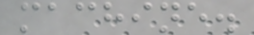machine.
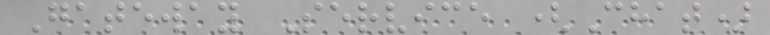Gateway Service (Chat)
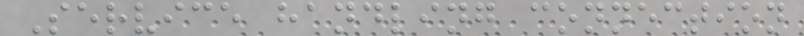Service handling connection
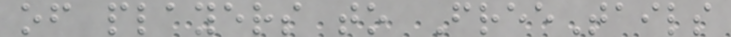of players to FreeTails
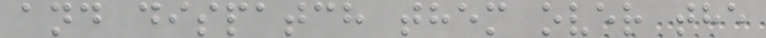and dispatch them over the
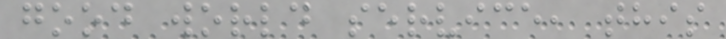good world service, this
